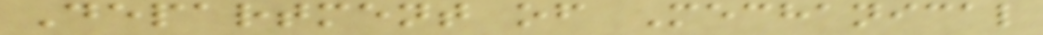Department of Mechanical
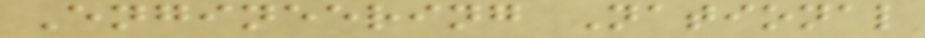Engineering National
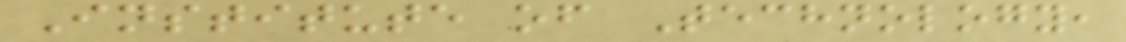Institute of Technology,
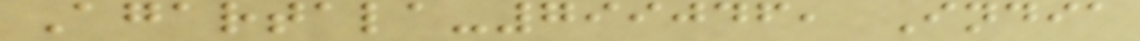Agartala-799046, India
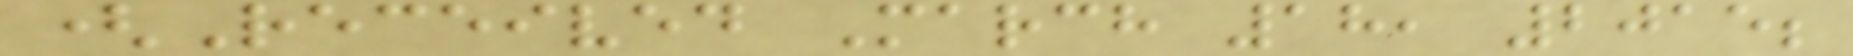(Received March 18, 2015;
